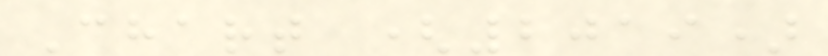Chart (2019)
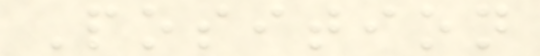Position
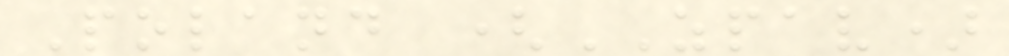Poland (ZPAV)
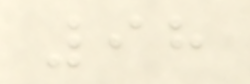98
